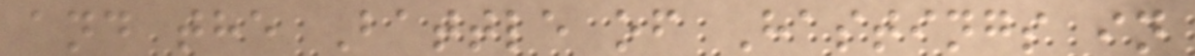and the Battle of Hastings in
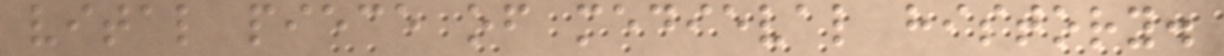vital piece of medieval history.
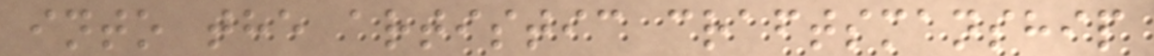into the artistic craftsmanship
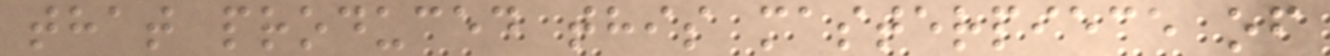that produced this masterpiece of
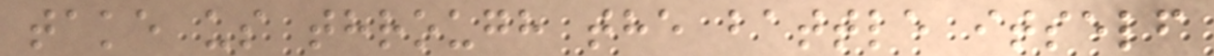take us through the battle itself
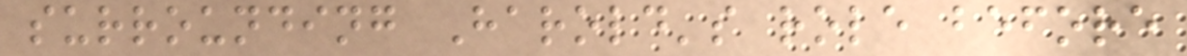surrounding Harold's role before
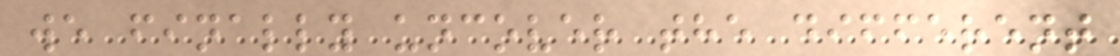we finally uncover the different
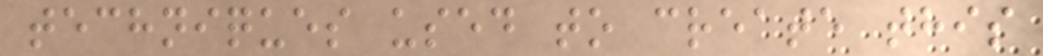techniques used to create this
